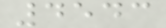4543
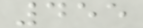455
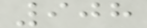908
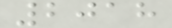2018
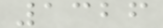1326
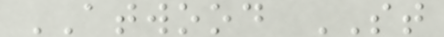ATWOOD ST
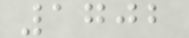1702
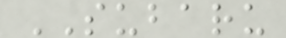SUBARU
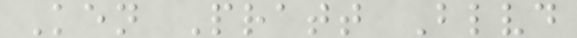Ken Pratt Blvd
